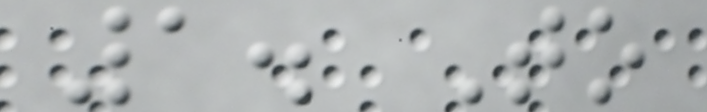1. To
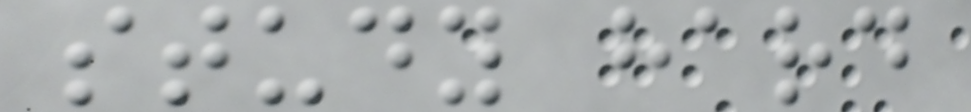study hard
